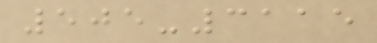505-3115
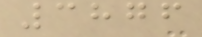3876
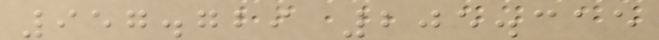957.729 205.315
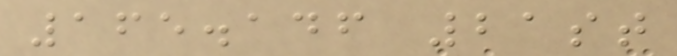165.146 21st
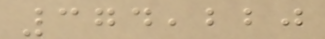374,220
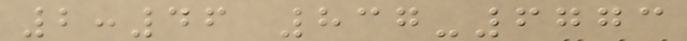2:46 837-6773
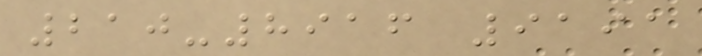210-8916 9191
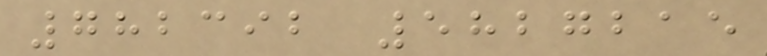782392 5827215
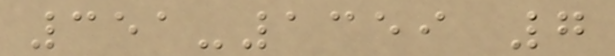351-1359 7
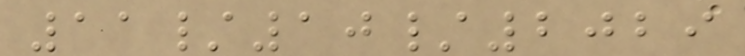11/10/2029
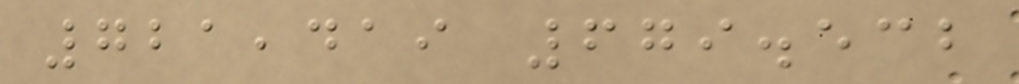721,419 679.532
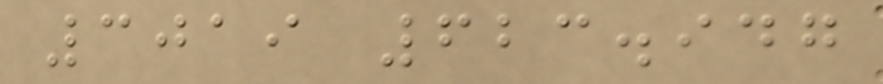3019 623.947
